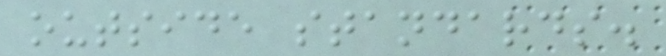outside standards.
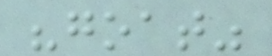"goat"
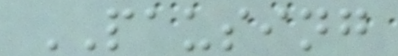PAUSING
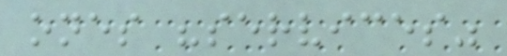ones "services"
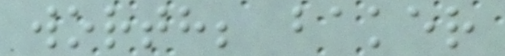worth; baker
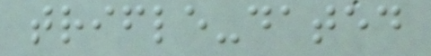trifle-dated
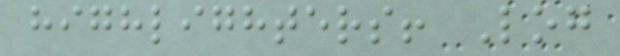highlighters! Log
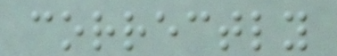correctly
